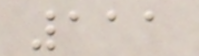111
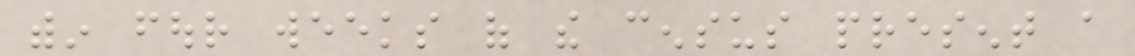within four weeks of the census present a
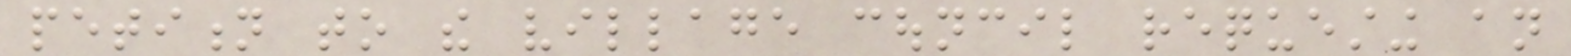petition to the village council requesting an
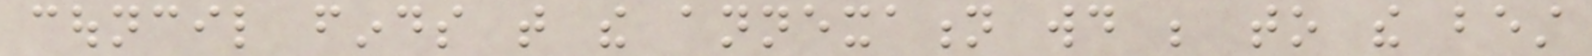council finds that the annexation would be to the best
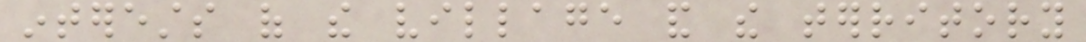interests of the village and the territory
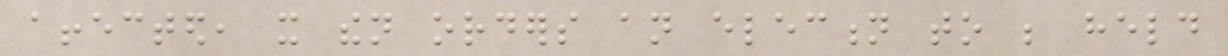affected, it then orders an election to be held
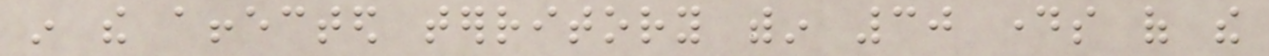in the affected territory within 30 days of the
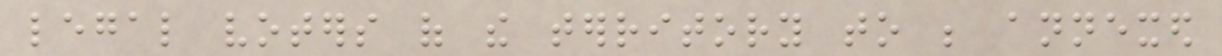legal voters of the territory to be annexed
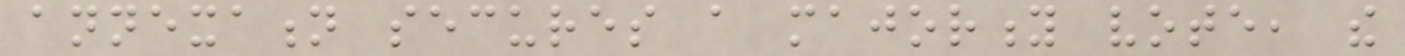annexation secures a majority vote, the
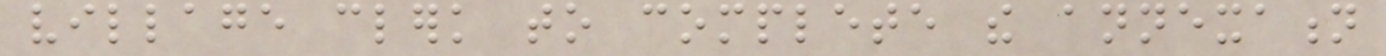village clerk to complete the annexation
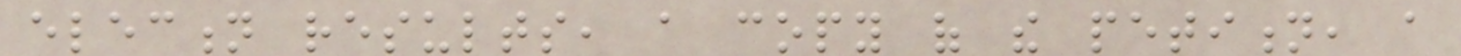election results, a copy of the petition, a
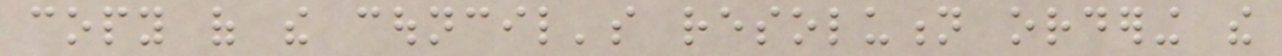copy of the council's resolution ordering the
